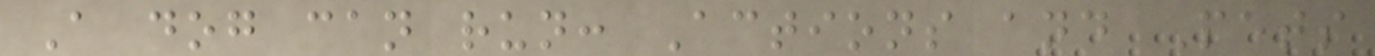A dog can run: Actions and Pets
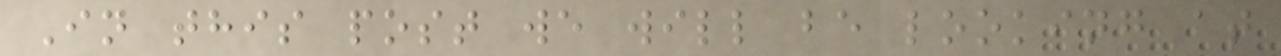In this post we will be looking at
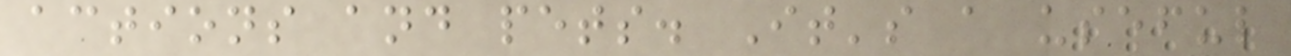actions and pets. It's a useful
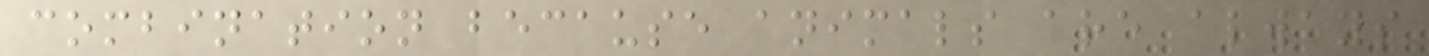combination because animals are always
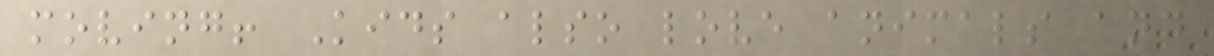moving! Kids also love animals and
